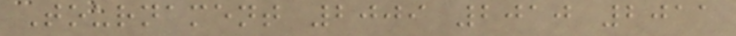Tournament 2009 2010 2011
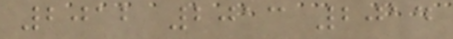2012 2013 2014
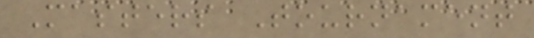Masters Tournament
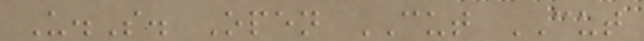U.S. Open CUT CUT
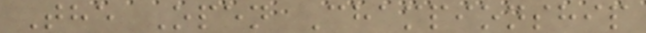The Open Championship
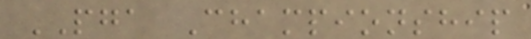PGA Championship
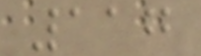117
